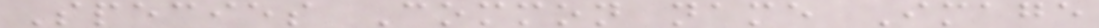Species Common name Image
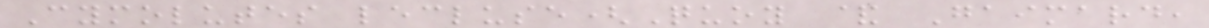Cymolutes lecluse(Quoy & Gaimard,
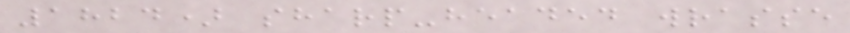1824) sharp-headed wrasse
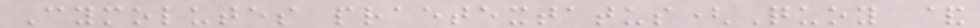Cymolutes praetextatus(Quoy &
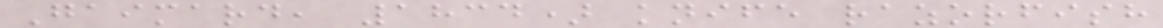Gaimard, 1834) knife razorfish
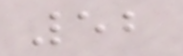52
